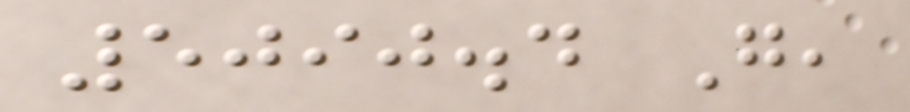5090.4 G,
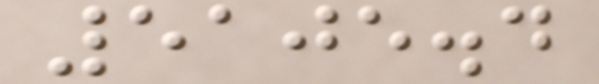5105.4
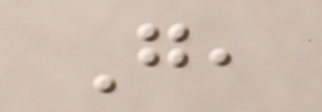G,
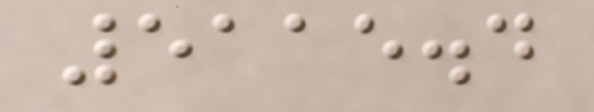5115.4
